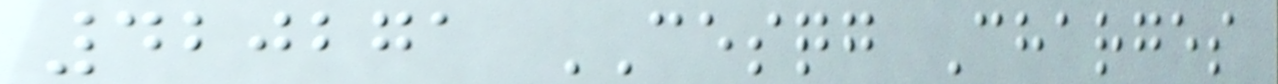420271 CESQG Charges
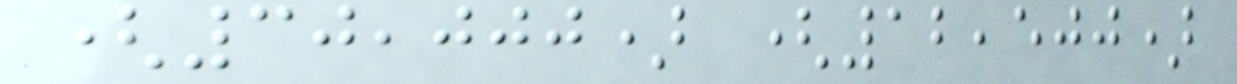(30,000) (12,500)
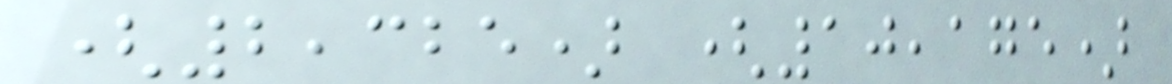(2,325) (10,175)
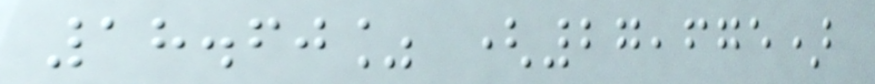18.60% (27,675)
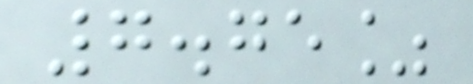7.75%
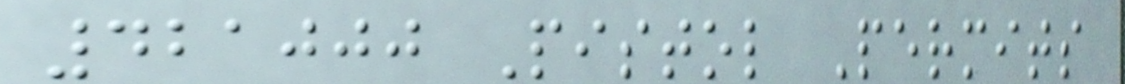421000 Pistol Permits
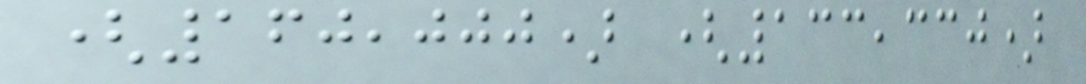(160,000) (133,330)
